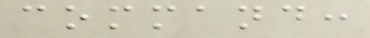command:
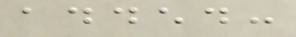added:
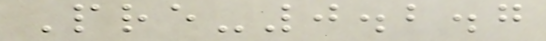Pre-0.2.7
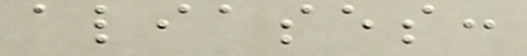aliases:
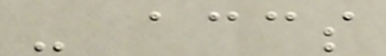- accs
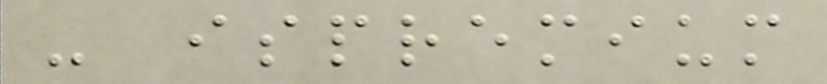- ispremium
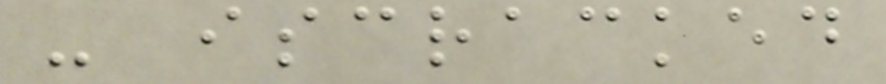- iscracked
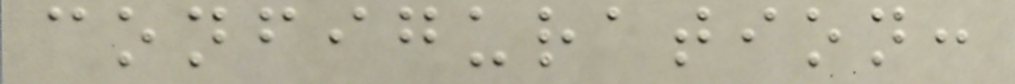configuration:
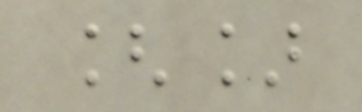[]
